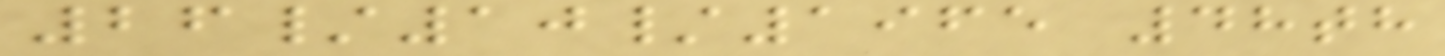26/10/1965 48th
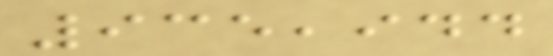935,944
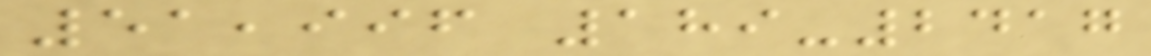51,996 189-2417
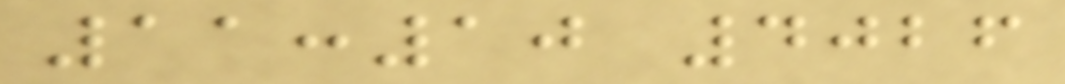11:10 4026
